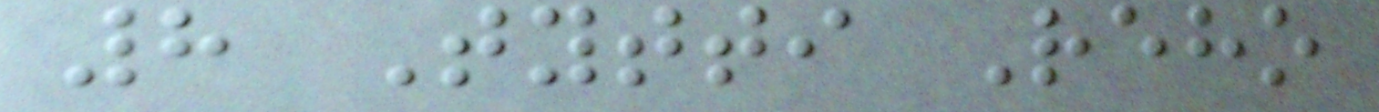8 Tytti Reho
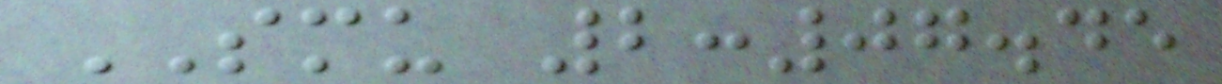SMU 2:07.45
